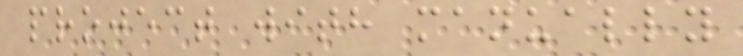project with manually
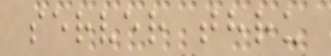server thru
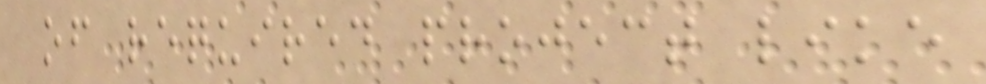of required project like
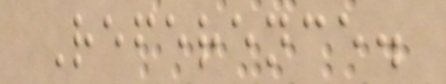Reference.
